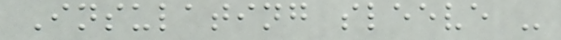Insulating sleeve -
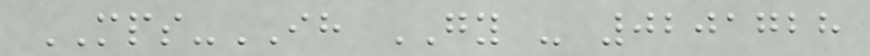MPS-IH GY - 0201728
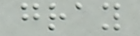gray
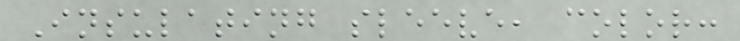Insulating sleeve, color:
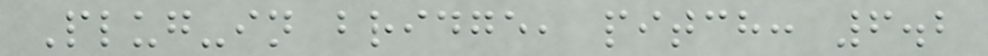Plug-in bridge, pitch: 6.2
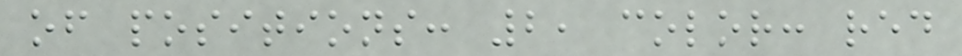of positions: 2, color: red
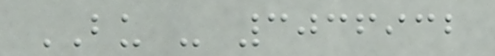BU - 3036932
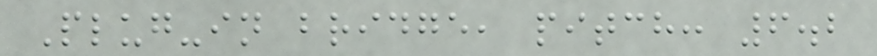Plug-in bridge, pitch: 6.2
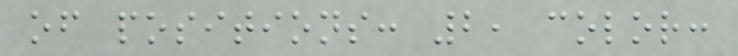of positions: 2, color:
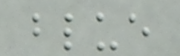blue
